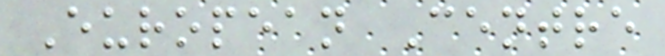European Centre
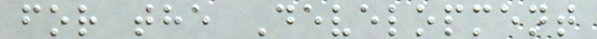for the Development
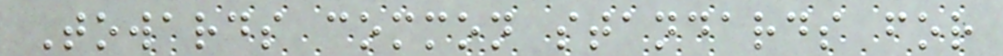Towards common standards for
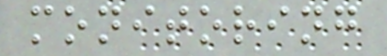monitoring
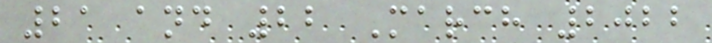21 and 22 March 2022
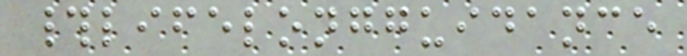#lifelongguidance
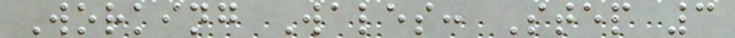Working Wales: Step 3
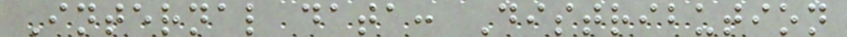Internal data: Distribution
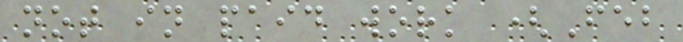not in paid work (Feb
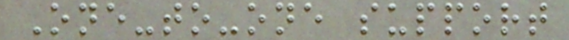One-to-one support
